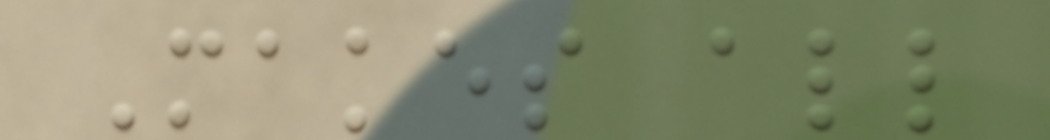Makes all
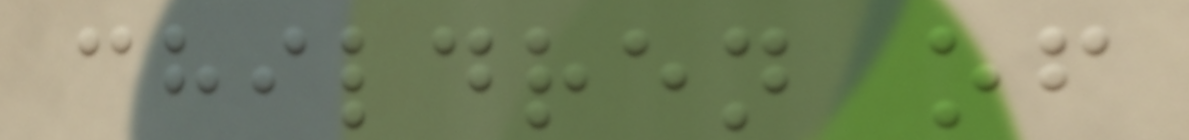children of
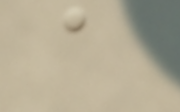a
